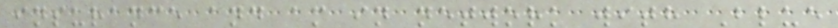insurance and am in network with Blue
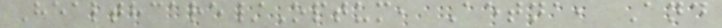Healthcare/Optum, Aetna, And
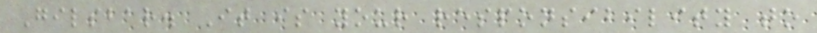Gilsbar. It is your responsibility to
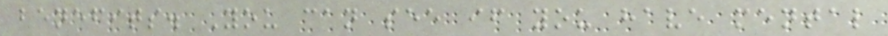benefits. You can see if you have mental
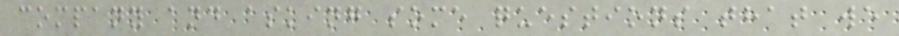company and asking some questions that we
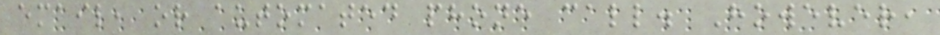email, or automated phone call. However,
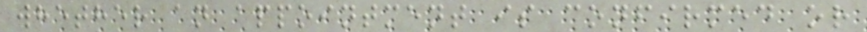whether an appointment is confirmed or
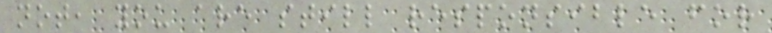not, you are still responsible for
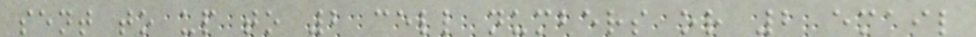sent to up to 2 cell numbers or 2 email
